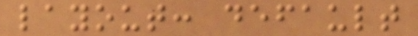layout: default
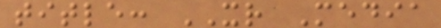title: XR Media
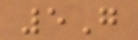5G
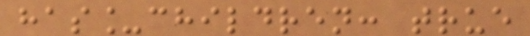has_children: true
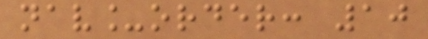nav_order: 10
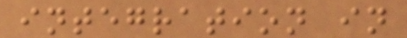integration in
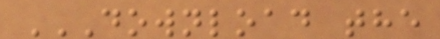DOWNLOAD THE
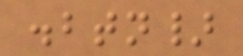.btn}
